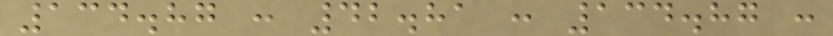134.87 : 42.81 : 134.87 :
